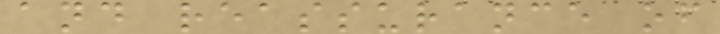and reassurance of
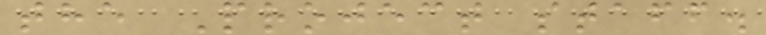the Project staff.
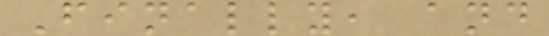Finally, and
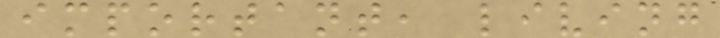important, living
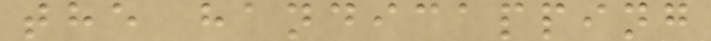the handicapping
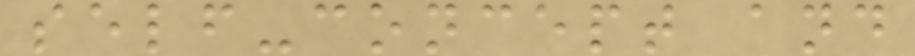self-concept and
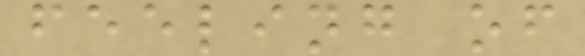feeling of
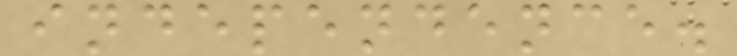independence.
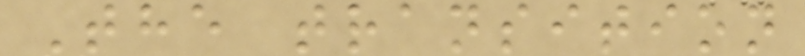The transition
